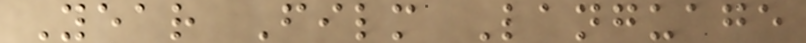Year Film Language
